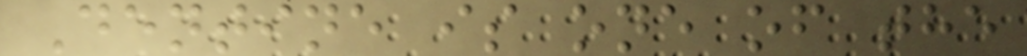Dentine is one of the
